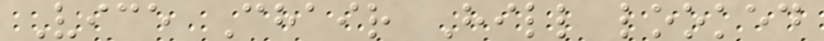Vice Chair Hill looked
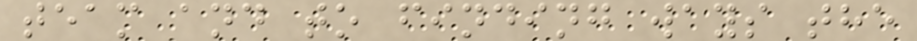team and to finding ways the
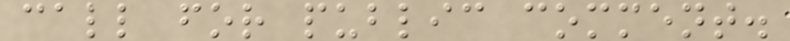call for public comment.
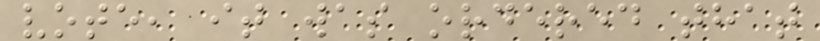vote, it was ordered that
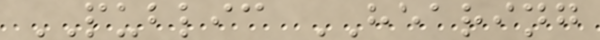PUBLIC HEARING
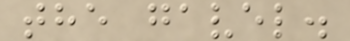the gavel.
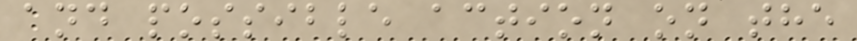and possible action on the
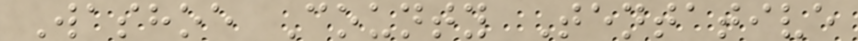Washoe County Tentative
